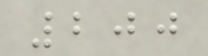200
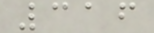316
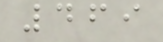469
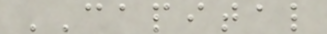CAPITAL
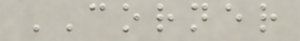CORNER
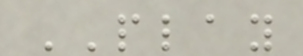PLAY
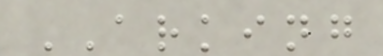ARKING
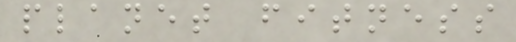planet fitness
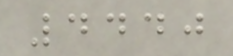4440
